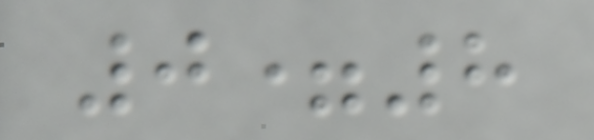0=8
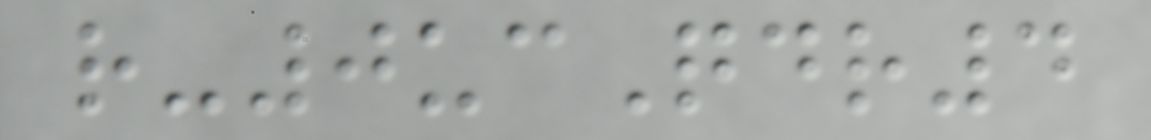r-0ucQdr4
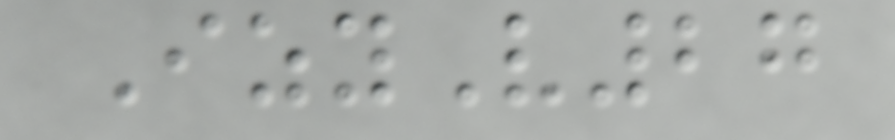IzyV27
